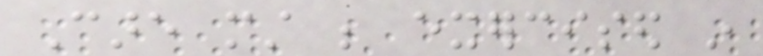Care must be exercised in
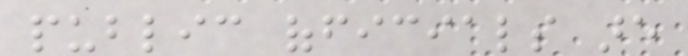public officials are
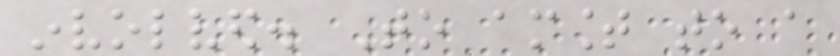involved. To amount to a
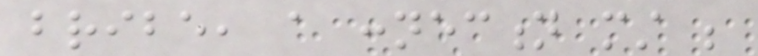bribe, a connection must be
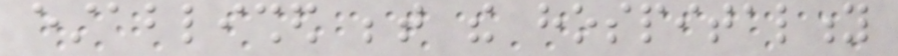established between the hospitality
